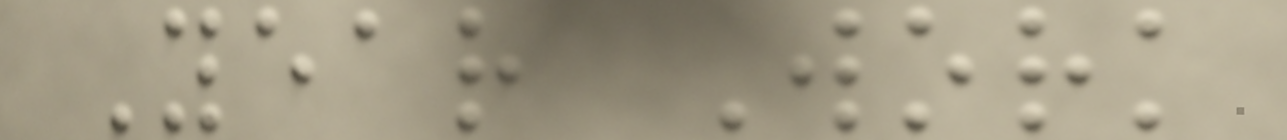Year Work
